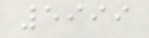5999
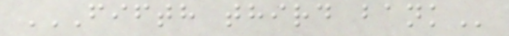FIFTH THIRD BANK
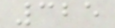325
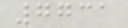7731
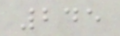245
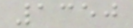1350
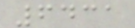6431
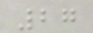27
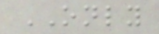ONLY
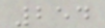254
